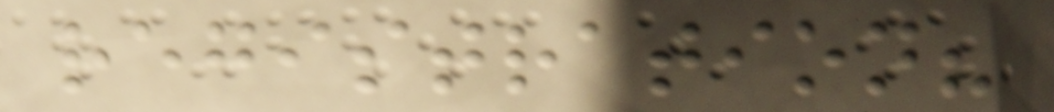registration?
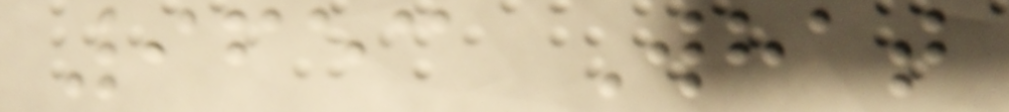9653 What
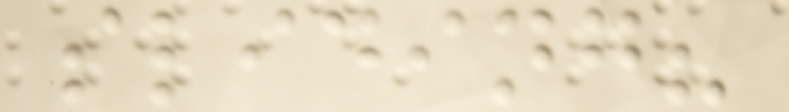sliding?
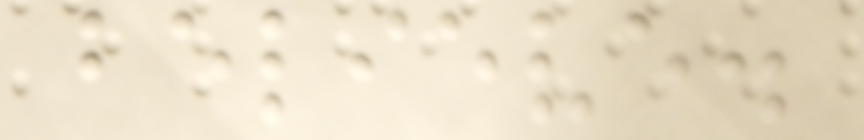believe.
